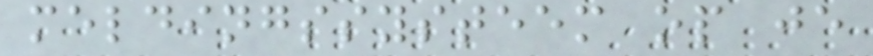meldingssysteem op je
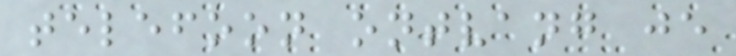telefoon ontvang je
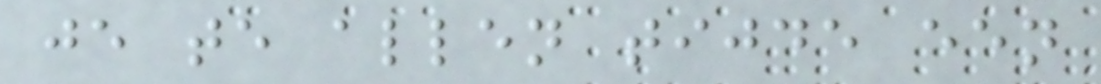je te allen tijde een
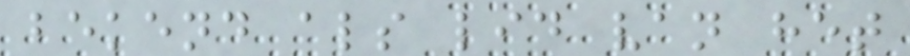bekend als lid van het
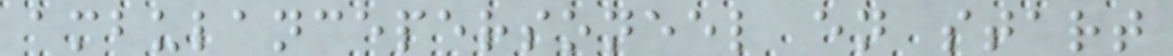ambulancepersoneel en start
